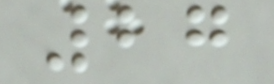27
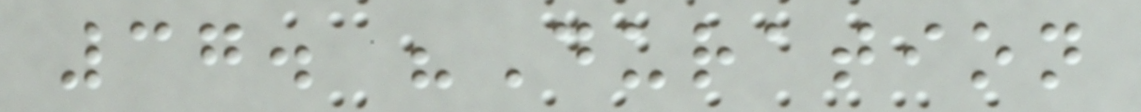37. "Duration
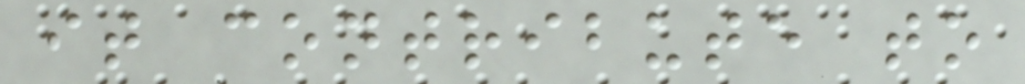it contribute to
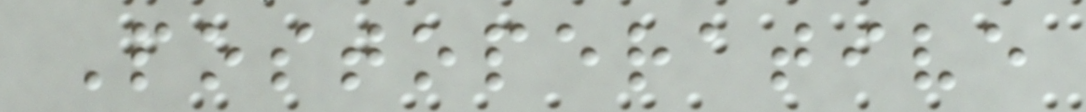Postoperative
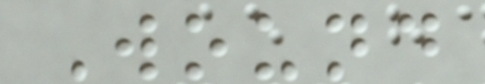Wound
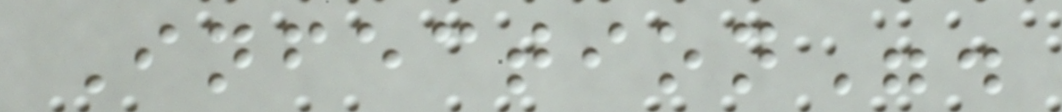Infection".
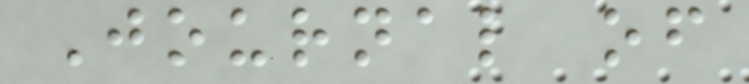Journal of
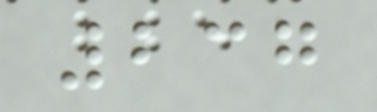237
